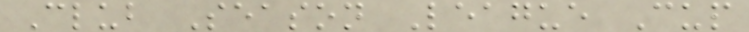Club Season League Cup
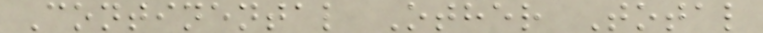Continental Other Total
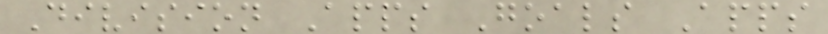Division Apps Goals Apps
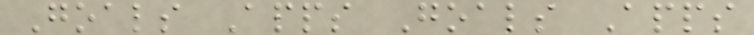Goals Apps Goals Apps
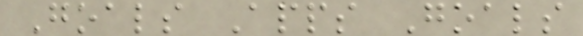Goals Apps Goals
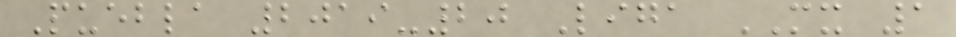Puebla 2019-20 Liga MX 1
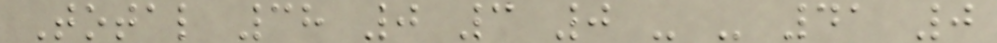Total 38 0 3 0 - - 41 0
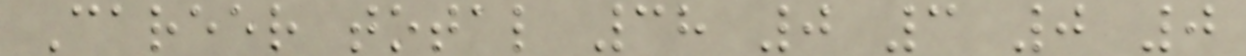Career total 38 0 3 0 0
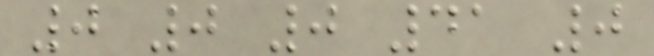0 0 0 41 0
